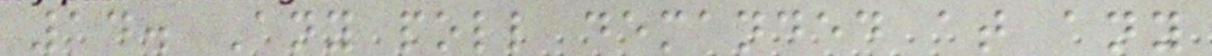14. Any poll demanded at any
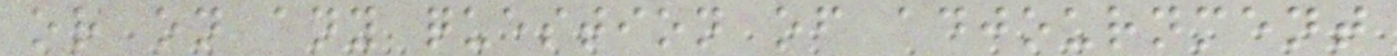or on any question of adjournment
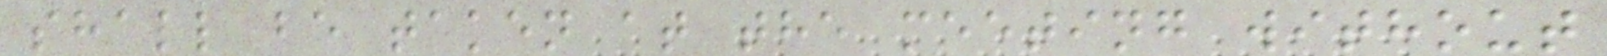shall be taken at the meeting without
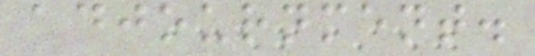adjournment.
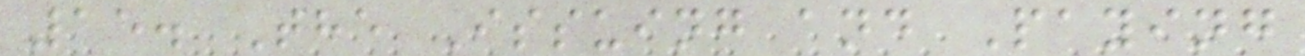15. The Issuing and Paying
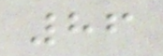86
